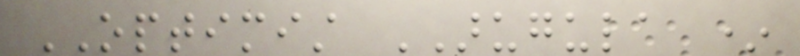OPTIMIST ARUGULA *
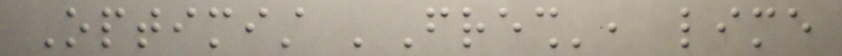Optimist 'Fresh', lime
